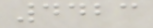4423
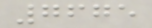7675
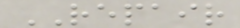REPAIR
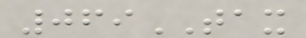069TAX
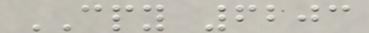CPY 6203
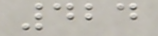424
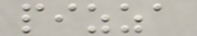pizza
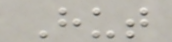Hut
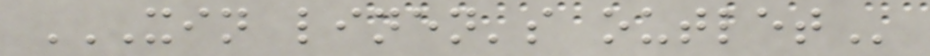XIN LINEN'S OUTLET
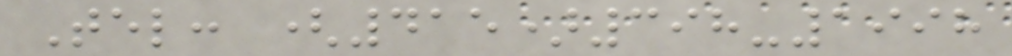Tel: (415)398-1998
